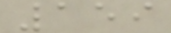159
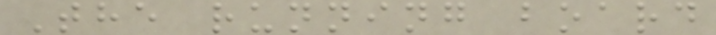The running board
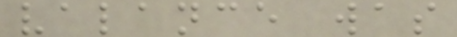valance was
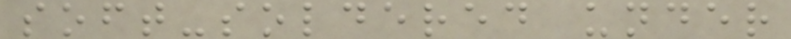soft-soldered under
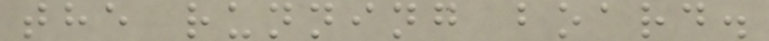the running board.
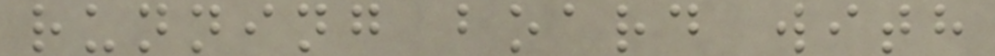running board with
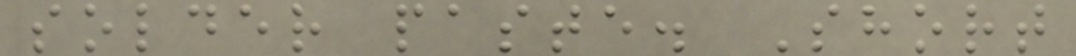solder paste. Short
